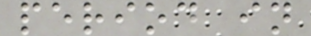period in
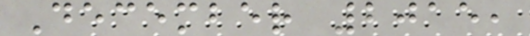December 2015,
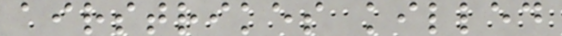airstrikes killed
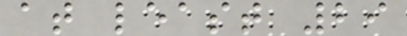at least 29
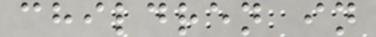children in
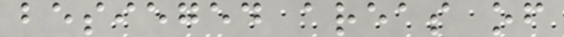besieged areas of
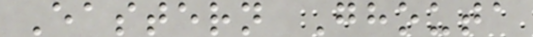Eastern Ghouta
